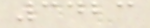3423
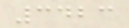3423
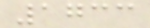1733
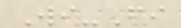Wi-Fi
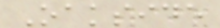Oakside
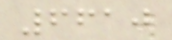6610
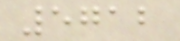5712
